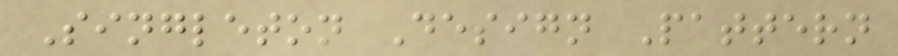Singleton Design Pattern
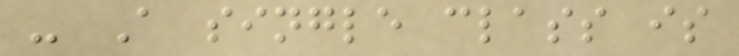- A single class is
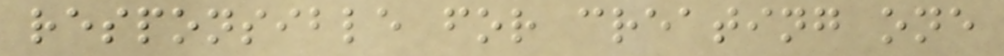responsible for creating one
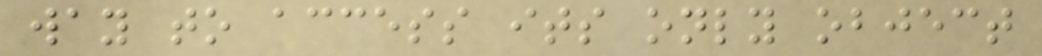way to access its only object
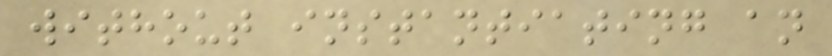without instantiating an
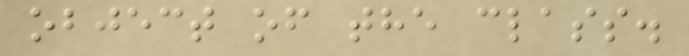object of the class.
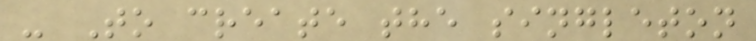- To create the singleton
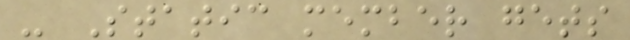- Static member gets
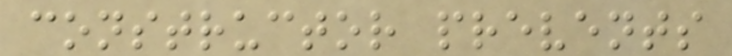constructor prevents
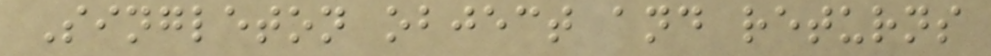Singleton object and returns
